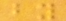by
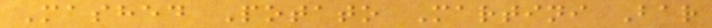Mashed Potato Martini Bar
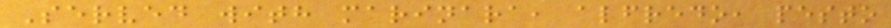Served with marinara, alfredo, pesto
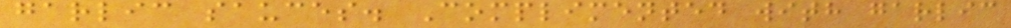garlic sauces. Complimented with garlic
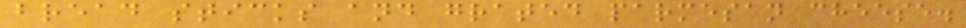bread sticks and grated parmesan cheese.
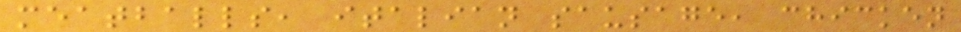meatballs, italian sausage, chicken
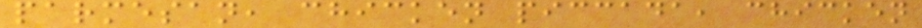parmesan, chicken piccada, chicken
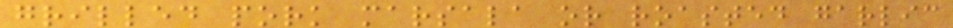grilled pork marsala or roasted garlic
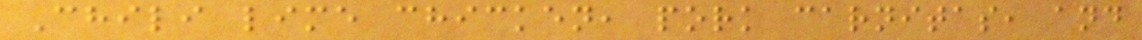Chili lime chicken, pork carnitas, and
